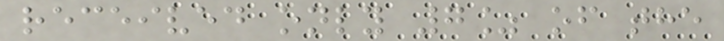received only 7% of the
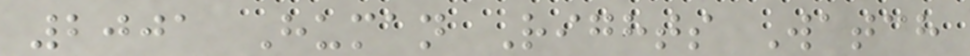2001 Human Rights Watch
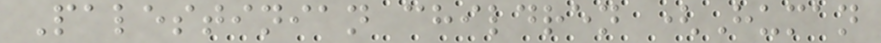Palestinian children (Human
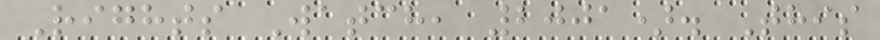Rights Watch, 2001). This
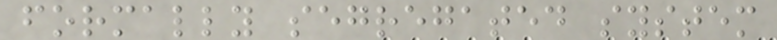formally segregated system
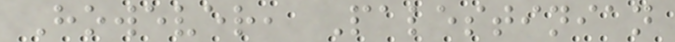However, Palestinian
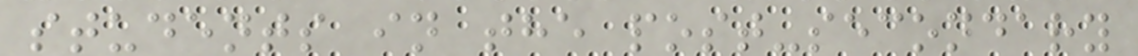students in the post-secondary
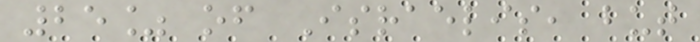25% of Israelis, but
